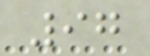97
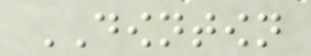DOWNTOWN
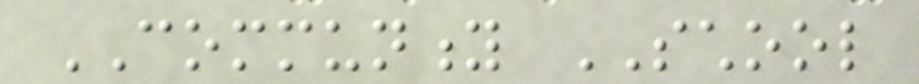COMMUNITY SCHOOL
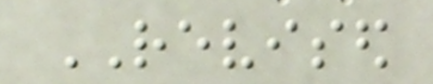REVISED
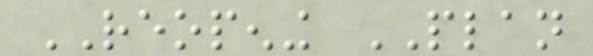REOPENING PLAN
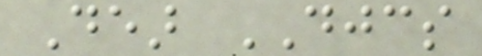Dear DJCS
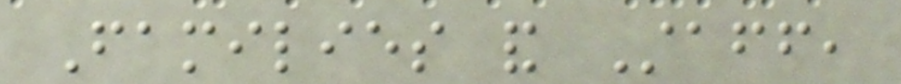Families and Staff,
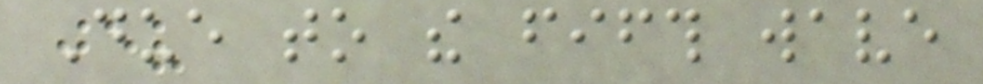Due to the fifth wave
